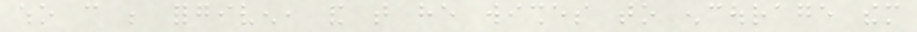who can be forgiven, and that he wishes to encourage them
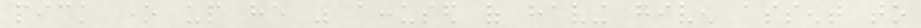pick one up he was accused of having given assent to
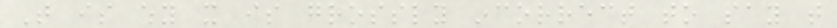That is why it is grossly incorrect to say that
